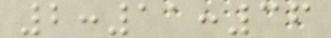2:11:36
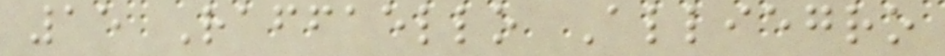15 Raffaello Alliegro
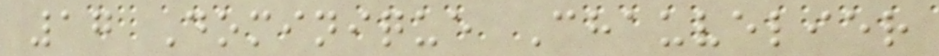17 Dominique Chauvelier
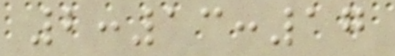2:13:17
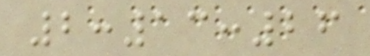2:13:26
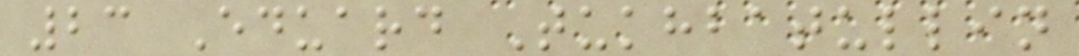23 Eduard Tukhbatullin
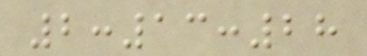2:13:28
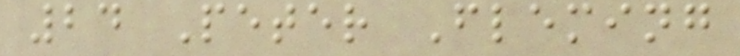24 Peter Fleming
